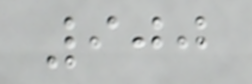900
